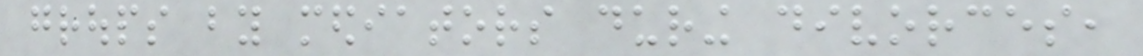groups by mediators during divorces,
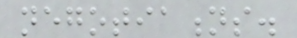negotiations.
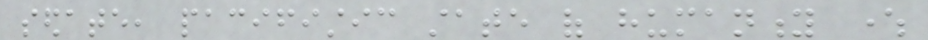sedate, pacifistic state of humanity where
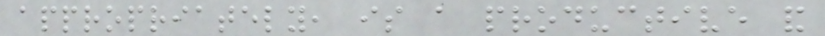appropriately, is a productive and
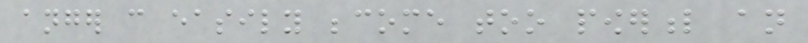anger can easily become too powerful an
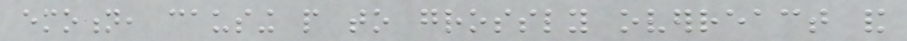emotion, causing people to grossly overreact and
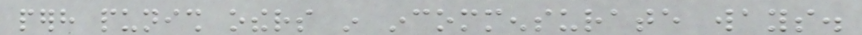perhaps punish others in incommensurate ways.
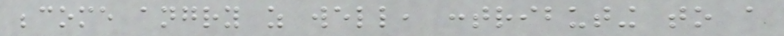become angry as well, contributing to a
